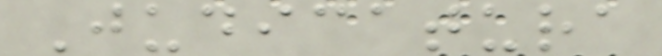Judicatura
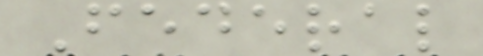Federal
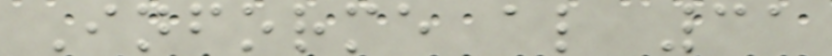Informe al 31
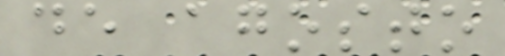de agosto
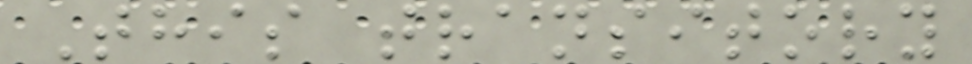This transitory
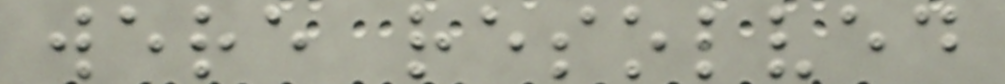were resolved
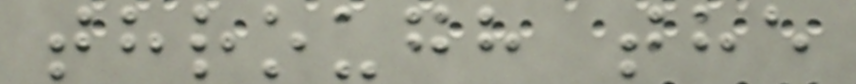through the
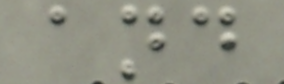and
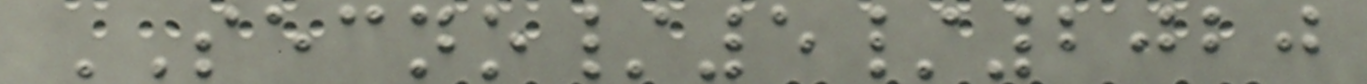SECNO/5/2020
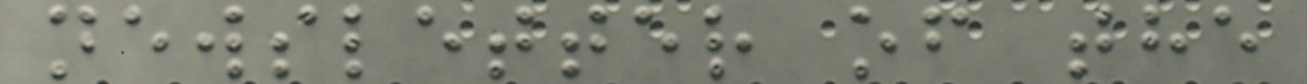newsletter of the
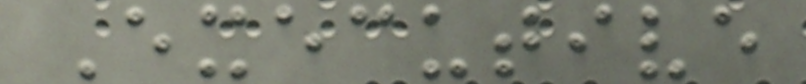Executive
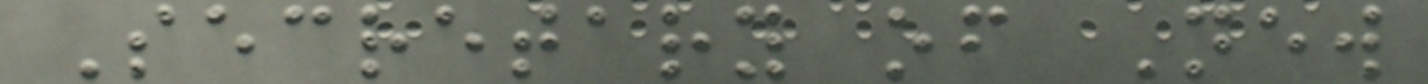Secretary of New
